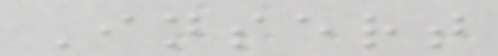Insert
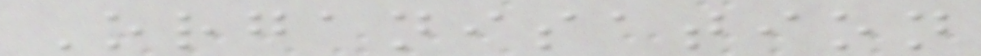Organisation
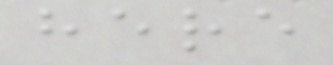here
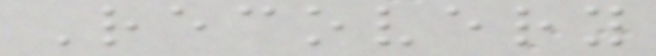Recovery
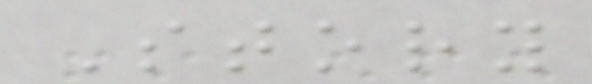Story
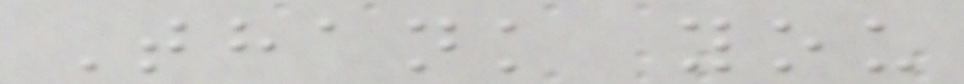Thank you
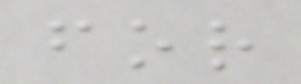for
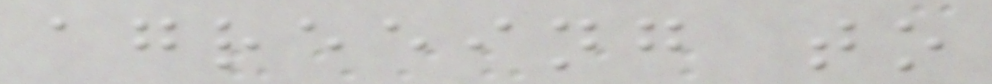agreeing to
